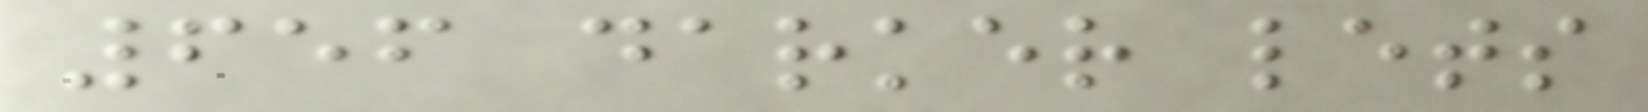656 darker lets
